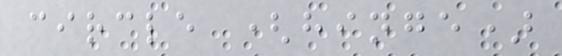circle (hinge)
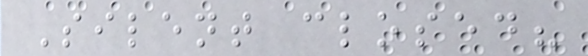Silent closed?
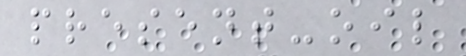present-oil
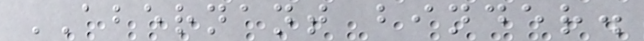ABERNANT binder.
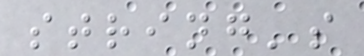string's
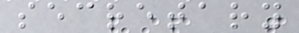secretary
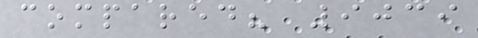compared? 9039
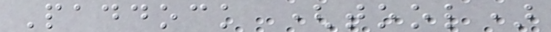Paddock (tool)
